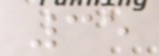35
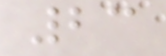23
